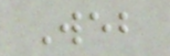Web
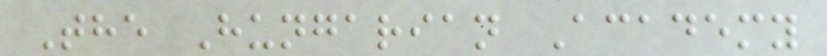The Hungarian Academy
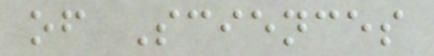of Sciences
